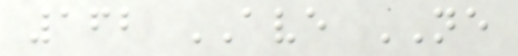162 AVE NE
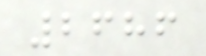2686
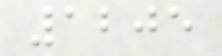1205
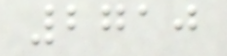2710
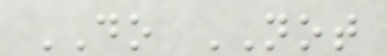DO NOT
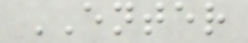ENTER
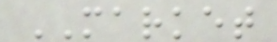MARKET
